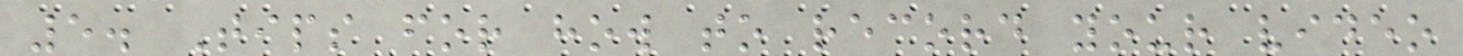5. Tips for how to record your video
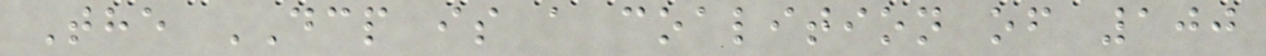The DCP is a coalition of 100
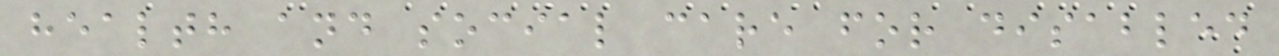health and social care for disabled
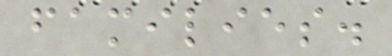families.
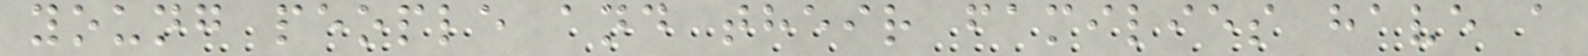young people and their families have a
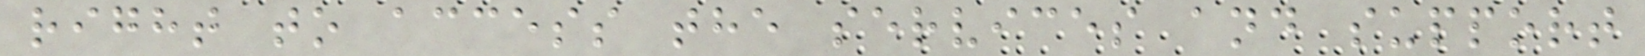right to access the services and support
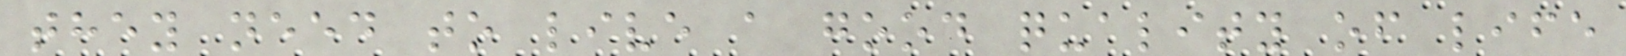they need to live a good quality of life
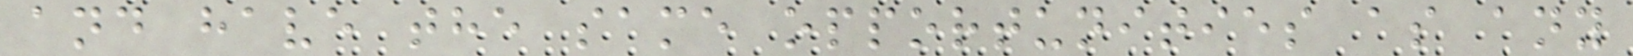and have the same opportunities as any
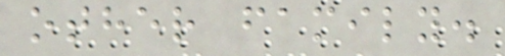other family.
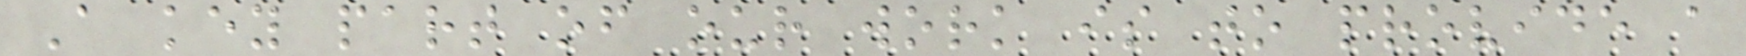A key part of our work is to provide a
